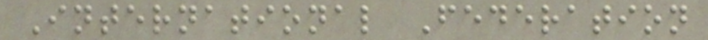International Federation
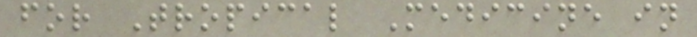for Tropical Medicine in
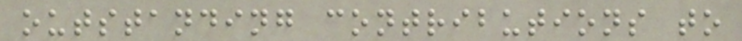outstanding contributions to
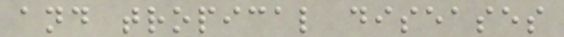and tropical diseases
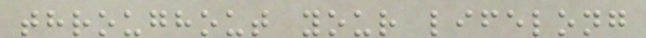throughout your lifelong
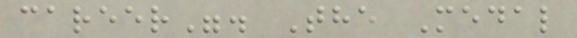career". The Medal
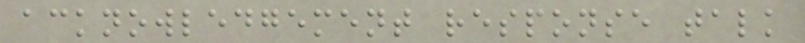acknowledgement response talk
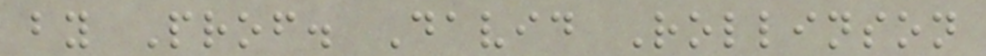by Prof. David Rollinson
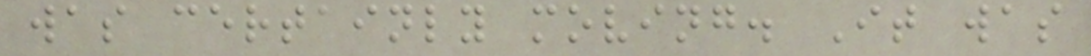was certainly moving. It was
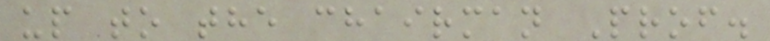up to the chairman Prof.
